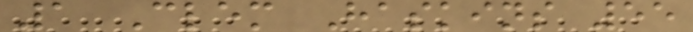1 Clem Haskins 55
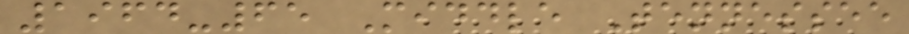1964-65 Middle Tennessee
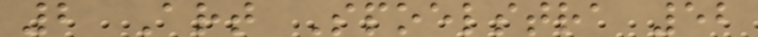2 Art Spoelstra 52
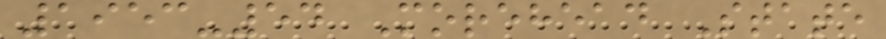1953-54 Morehead State
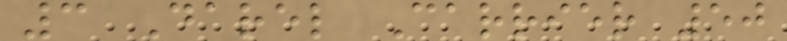3 Darel Carrier 50
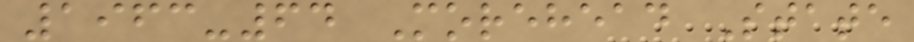1963-64 Morehead State
